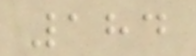184
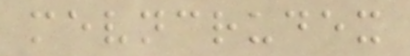mevncrudex
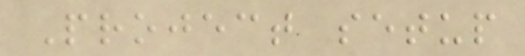Project setup
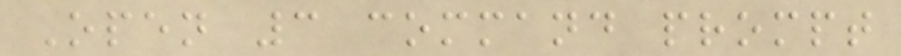Open 3 command prompt
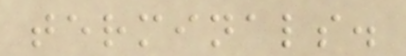terminals.
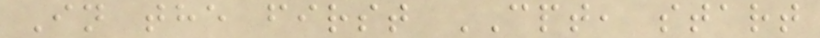In the first CPT, start
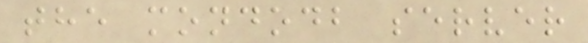the mondodb server
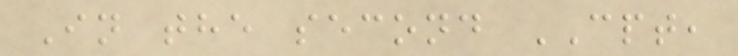In the second CPT,
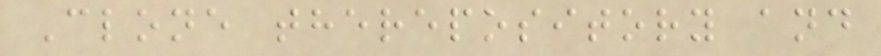Clone therepository and
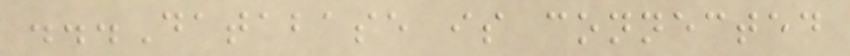...Database is connected
